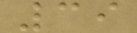39
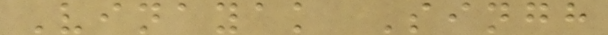Vinayak Singh
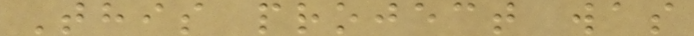This project was
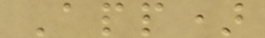App)
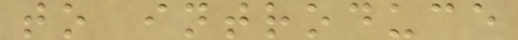to introduce
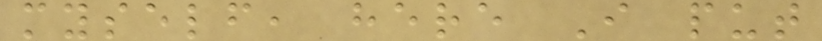myself, here I put
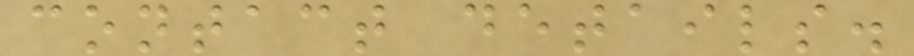contact details.
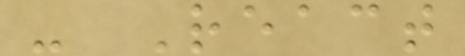- React
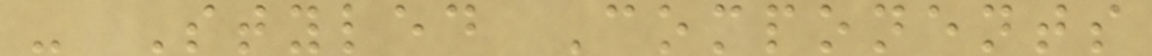- Styled Components
